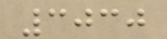3030
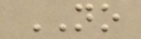NO
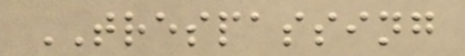TRESPASSING
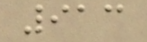913
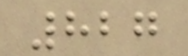827
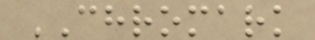CHROMARK
